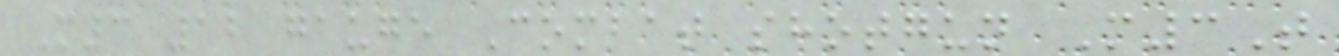M3 12 gauge Combat shotgun M3T
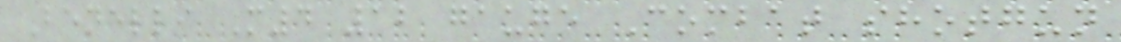Benelli M4 12 gauge Combat shotgun
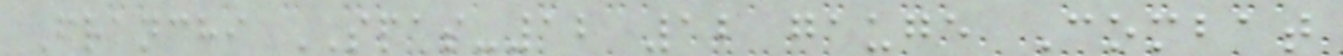Franchi SPAS-12 12 gauge Combat
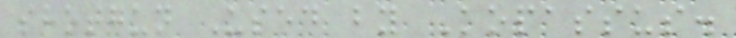shotgun Used by Kopassus.
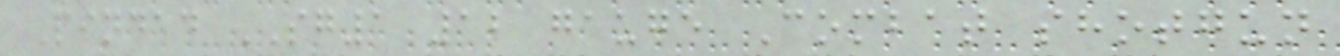Pindad SG1 12 gauge Combat shotgun
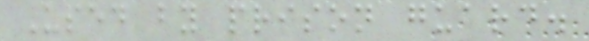Used by prison guard.
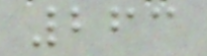263
